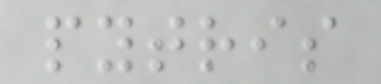pytris
